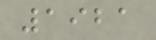1921
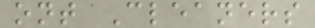ont Cleaners
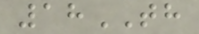18TH
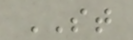ST
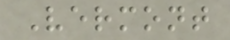Vermont
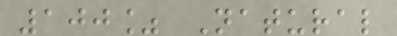100% Natural
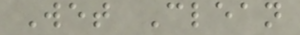Wet Clean
